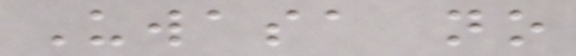Uwasa no
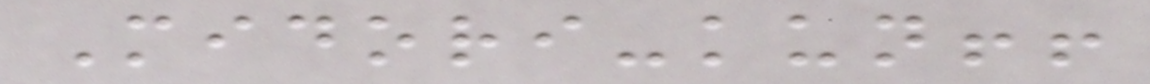Midori-kun!!
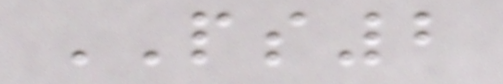PS2
